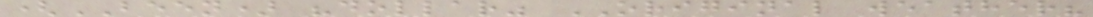(BEEN) "dollar" ORIGINAL weather?
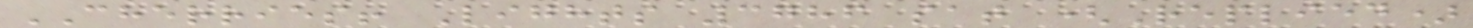CHERRIES! Lights 3786 sat (Replied)
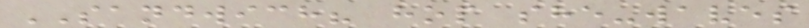SANDWICH? hop she-waves
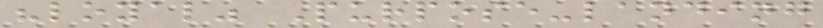"loyal" Purpose-landing
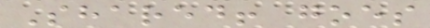Shared! goes
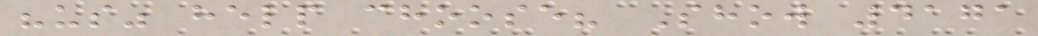"us" help choose? Show 4171
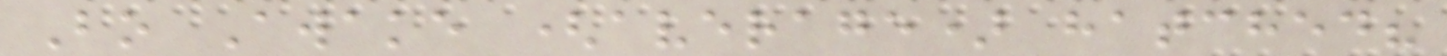Bo Awake (average) hatched?
